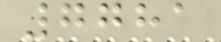7781
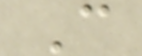C
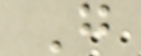G
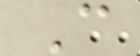C
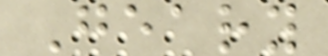Geary
